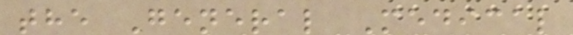the General Medical
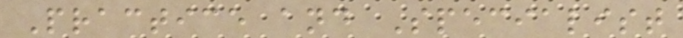Practice and Specialist
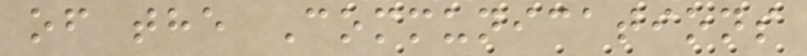of the Communications
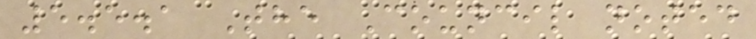5.5.1 The Council noted
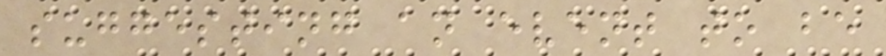suggesting an event to be
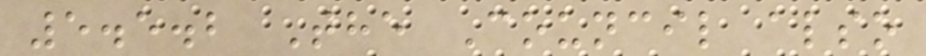5.5.2 The Council also
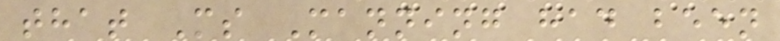that Ms Manning had been
